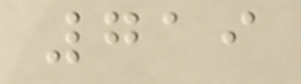719
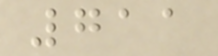711
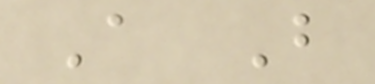A B
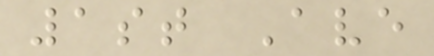1st Ave
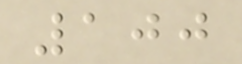100
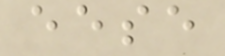eese
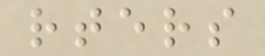rters
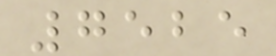7525
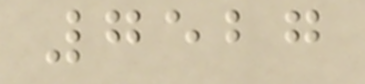7527
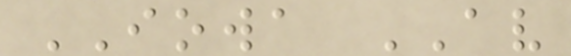IOWA AV
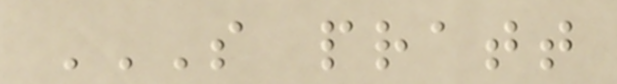S PRATT
